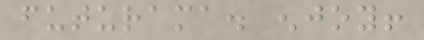futurama. enjoy!
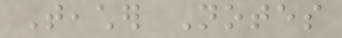Teacher Notes
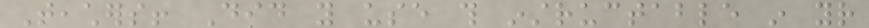Teachers! Did you use this instructable in your
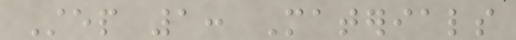Step 1: Materials
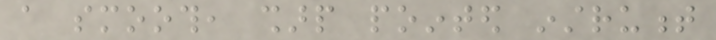a smooth, sharp pointed instrument
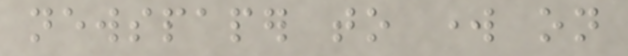newspaper to work on
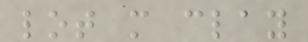lot more clay
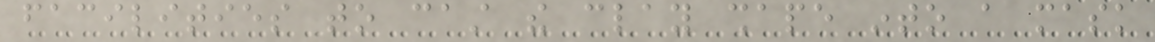facilities to cast the clay shape into a mask
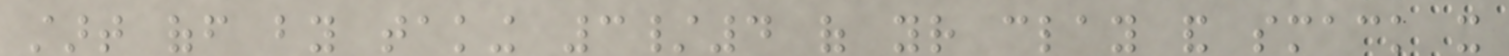start off by taking 3/4 of your clay and smack it
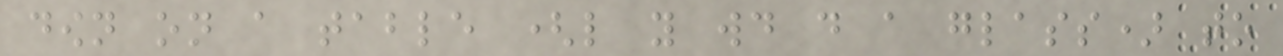down on a table (like you would do a glass) to
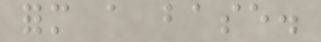form a base.
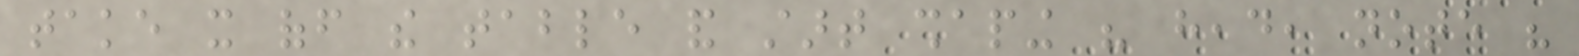take it off the table and start shaping his head, note his
